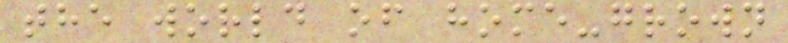the world of home-grown
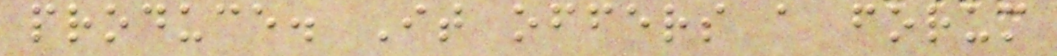produce. It offers a forum
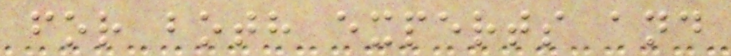for both experts and
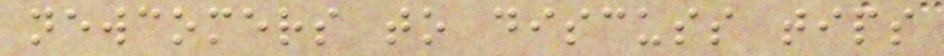newcomers to discuss tips
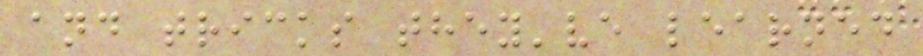and tricks they've learned
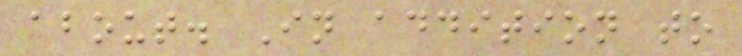about. In addition to
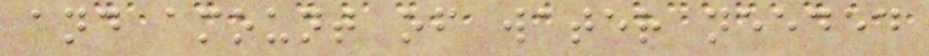and amount of water needed
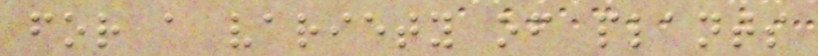for a variety of plants
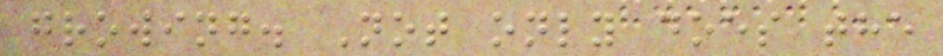growing. Not only does the
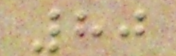80
